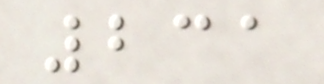231
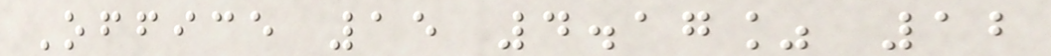Office 15 4.17% 12
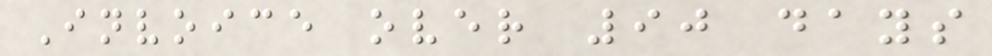Invoice over 90 days
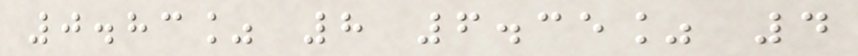0.83% 8 6.35% 4
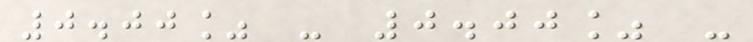0.00% - 0.00% -
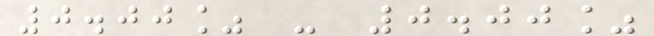0.00% - 0.00%
